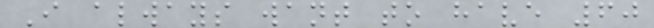I always want to have 60
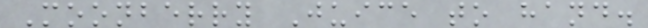Moonberry Juice to hand.
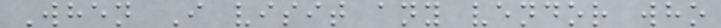When I visit any vendor who
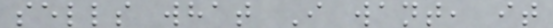sells what I want, it
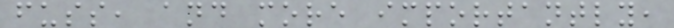fuss, and more importantly,
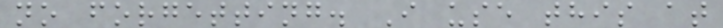no forgetting. I use this at
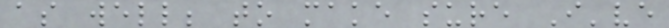as well; to make sure I've
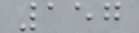157
